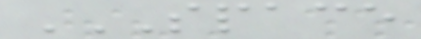SPACE
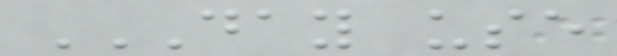DAY USE
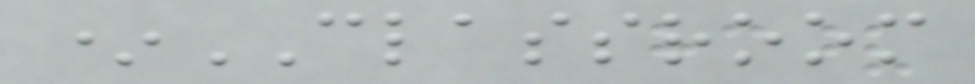*CLASSROOM
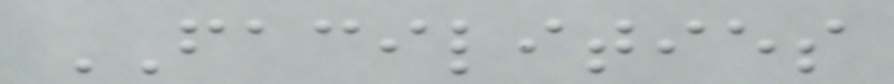FACILITIES
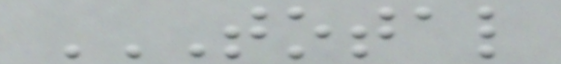TOTAL
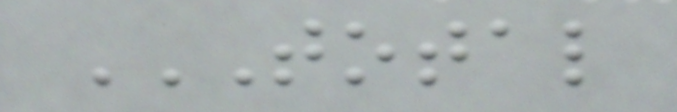TOTAL
